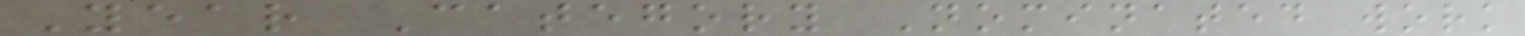Year Category Nominated work
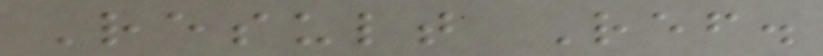Result Ref.
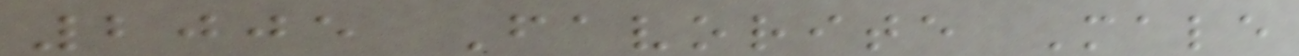2005 Favorite Male
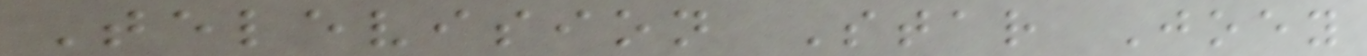Television Star Joey
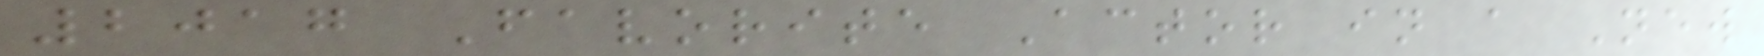2017 Favorite Actor in a New
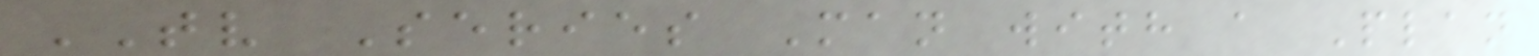TV Series Man with a Plan
